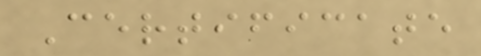Certificate
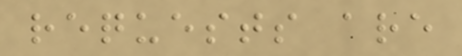requests are
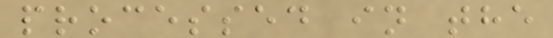processed in the
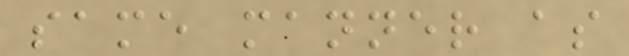same manner as
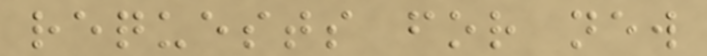requests for new
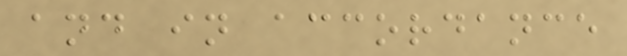and in accordance
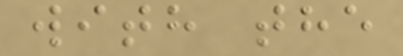with the
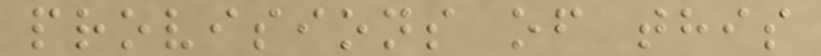provisions of this
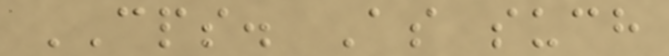CPS. As such
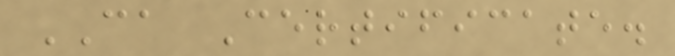CA Certificate.
